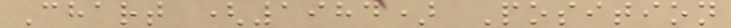Chart (1984) Position
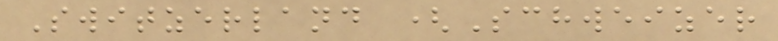Switzerland (Schweizer
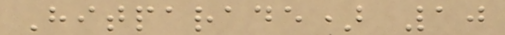Hitparade) 10
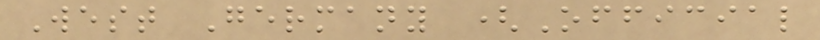West Germany (Official
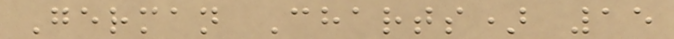German Charts) 15
